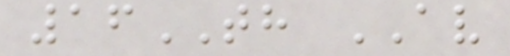16TH AV
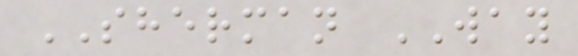SHERMAN WAY
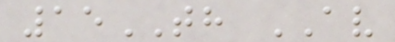15TH AV
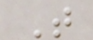T
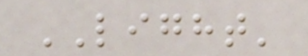LIGHT'
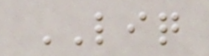LIQ
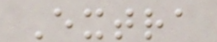Extra
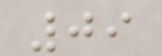09
